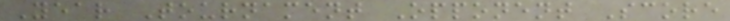Year Tournament Opponent Score
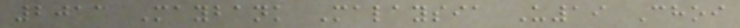2013 Maybank Malaysia U19 Choi
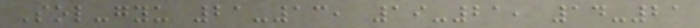Sol-gyu 21-13, 19-21, 14-21
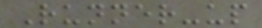Runner-up
